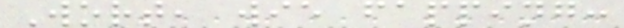Wort, wie fapping:
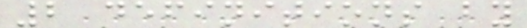2 definitions by
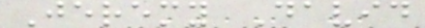Jeremy David
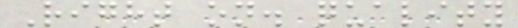Right on. quality
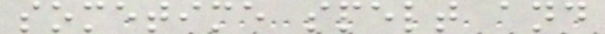sometime spelt and
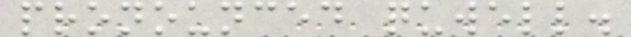pronounced quwell.
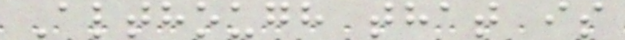Although that is
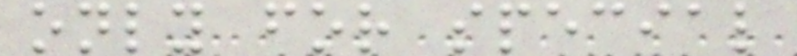only for special
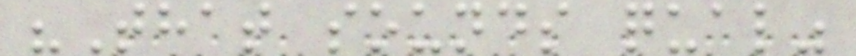"That sounds qual"
